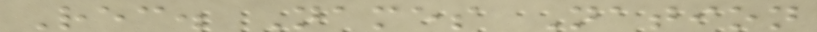Rec. Names Nation
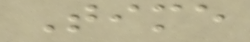Time
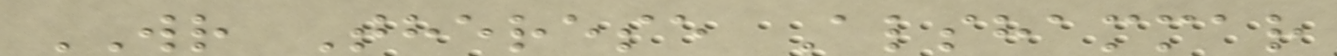WR Therese Alshammar
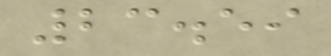23.59
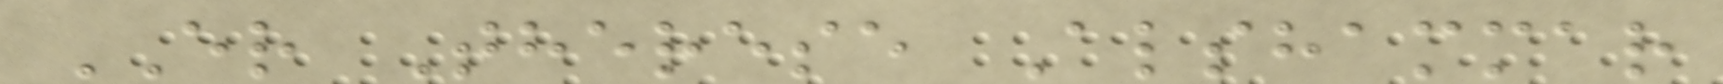ER Therese Alshammar
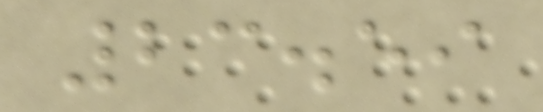23.59
